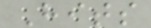Hits
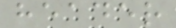header
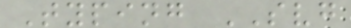Typing SVG
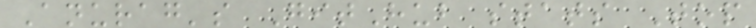Anurag's GitHub stats Top
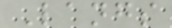Langs
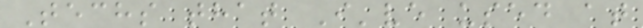Techs that I've used at
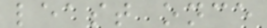least once
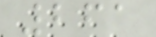261
